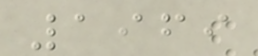1969
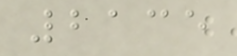2135
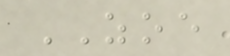ZOE
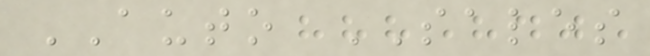AUTO SALES
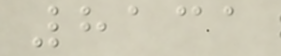8131
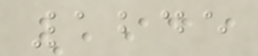1245
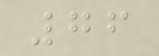76
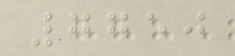7750
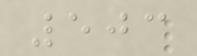503
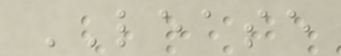LEASE
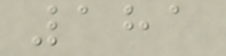181
